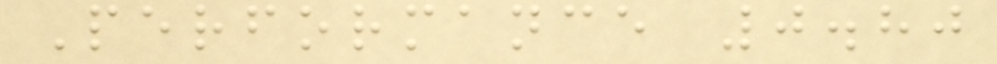Performance 0.80
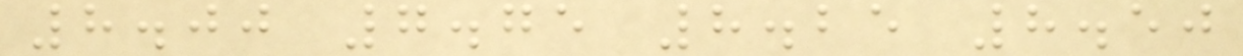8.00 7.75 8.25 8.50
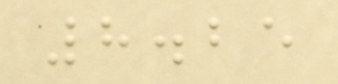8.25
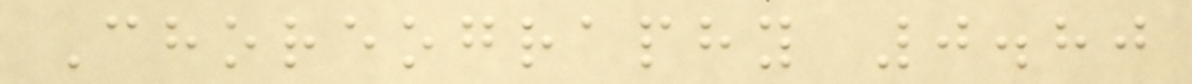Choreography 0.80
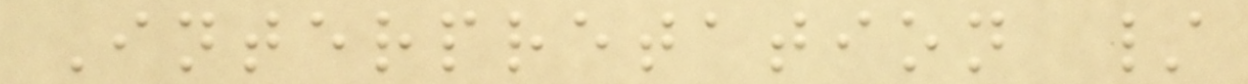Interpretation /
